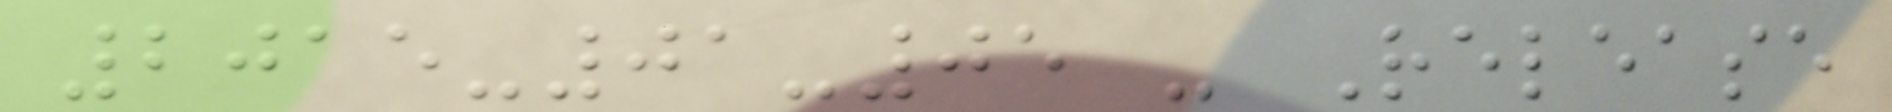2015-01-05 - Release
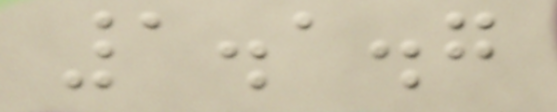1.1.7
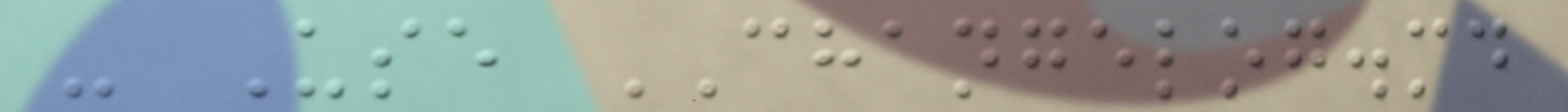- Use CHANGELOG.md
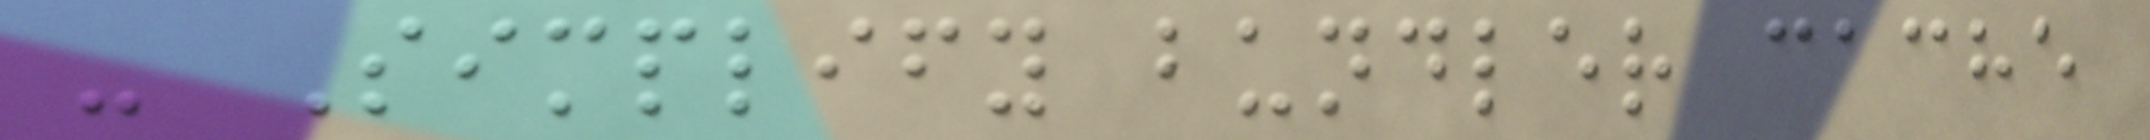- Simplify bundler cache
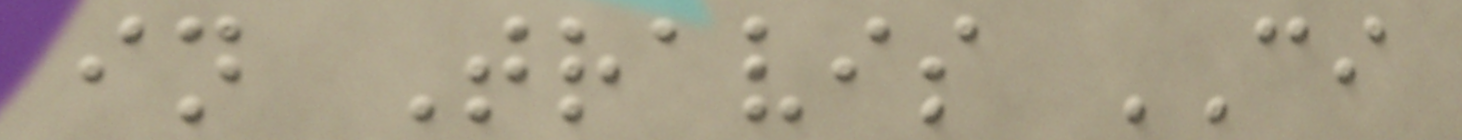in Travis CI
